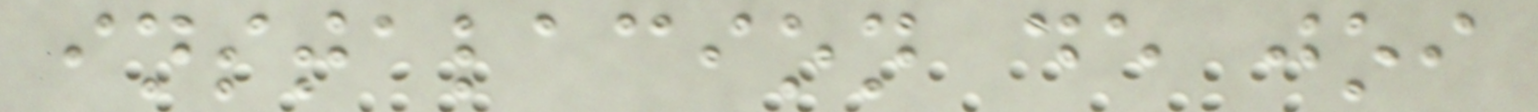instalacion de joi
